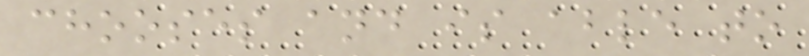chooses and is able to
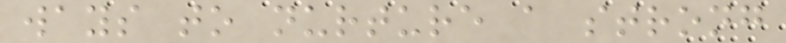ways to nurture a strong
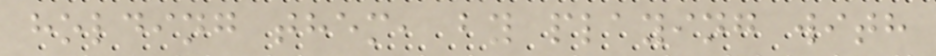holding them, by playing with
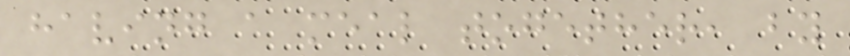having a meal together, by
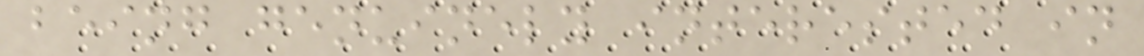being genuinely interested in
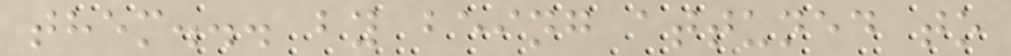them... by being attuned to
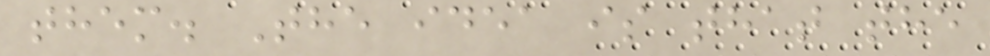them. The idea is that the
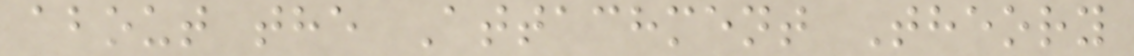about the Attachment Theory
